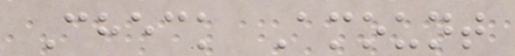Check Amount
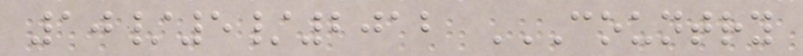10/5/2012 COUNTRY
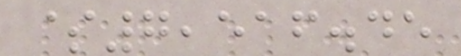$7,516.45
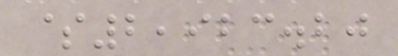$2,923.20
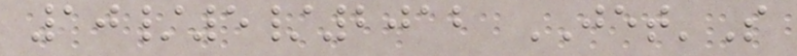10/5/2012 JET'S
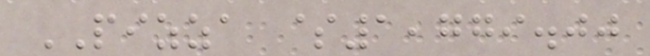PIZZA $1,779.00
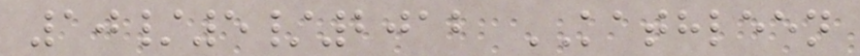10/5/2012 KATHLEEN
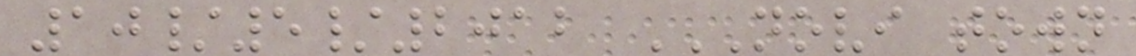10/5/2012 NOVI TOWN
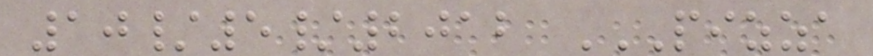10/5/2012 PIZZA
